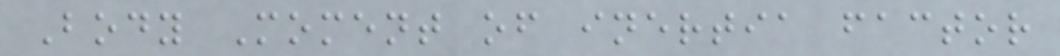Body Moment of inertia factor
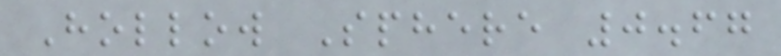Hollow Sphere 0.67
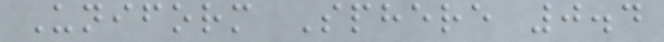Uniform Sphere 0.4
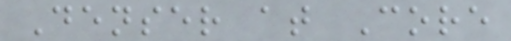Denser at Core
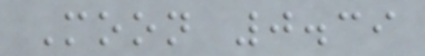Moon 0.39
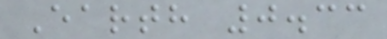Earth 0.33
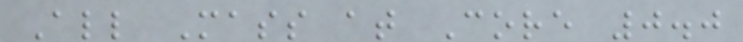All Mass at Core 0.0
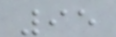95
